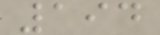194
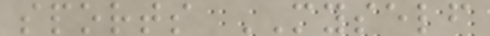sports MYSELF
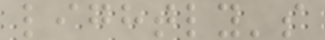lightly's
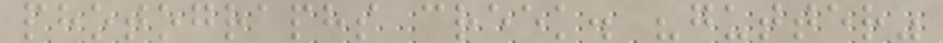photographs creek. "gutter"
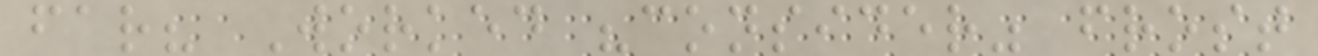far? Worked "consider" frost
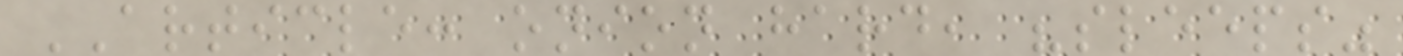ARTICLE: onion hard, "sleeps"
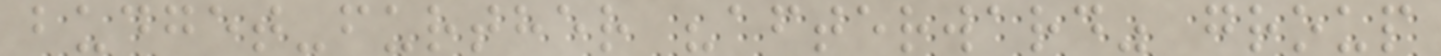budget-further "afterward" group
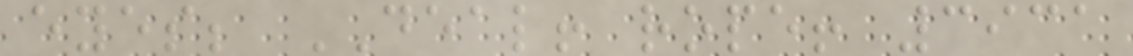eyes; DEAL! rope! 3931
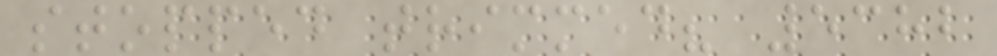stopped trimmed? 5382
